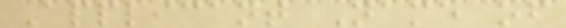Applicant Name of
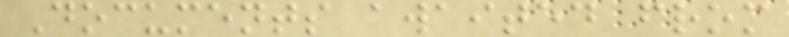Documents awaited from
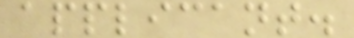applicant.
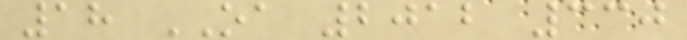18 OA 2012 330
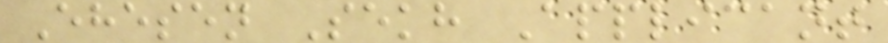Ehesen Sekh Applicant
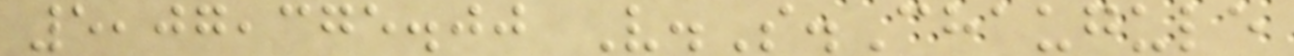5,07,375.00 V.S.Chaugule
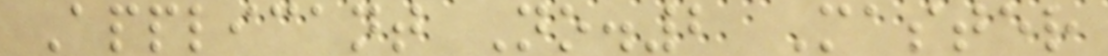Applicant No.2 Master
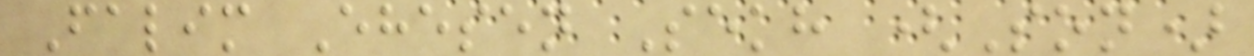Falim Ehesen Sekh (Son)
